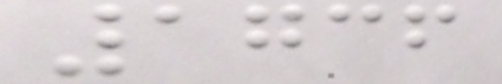1736
